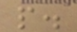people.
